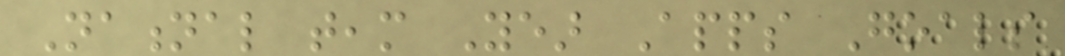National team Year Apps Goals
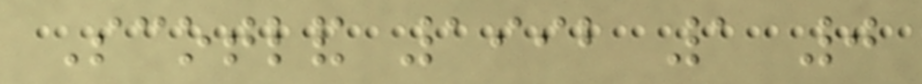Scotland 1992 1 0
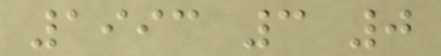1993 3 0
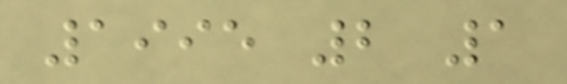1995 2 1
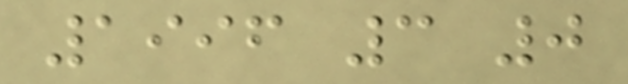1996 3 0
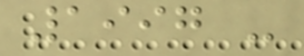1997 -
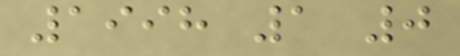1998 1 0
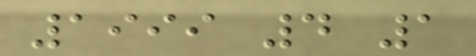1999 4 1
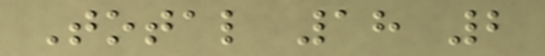Total 18 2
